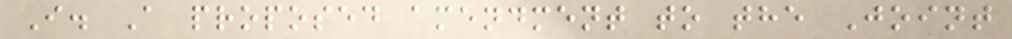I. A proposed amendment to the Joint
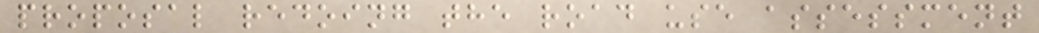proposal redoing the road use assessment
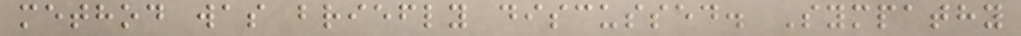method was briefly discussed. Sympathy
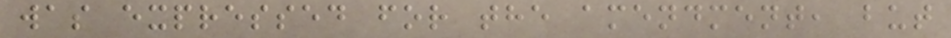was expressed for the amendment, but
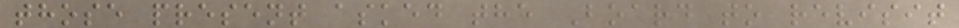those present asked the Board to revisit
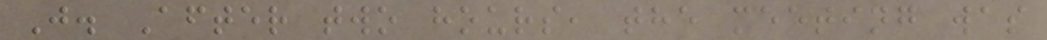J. After two hours, the meeting was
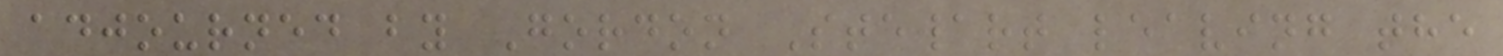adjourned by Gordon Stewart leaving the
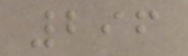296
